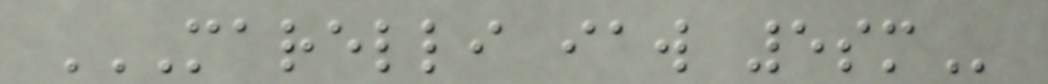MARELLI IAW 5SM
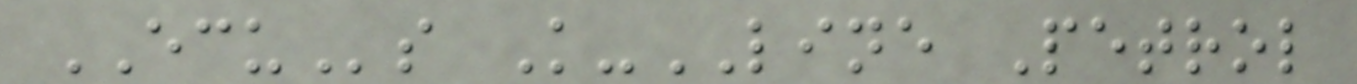ECUs K-LINE Petrol
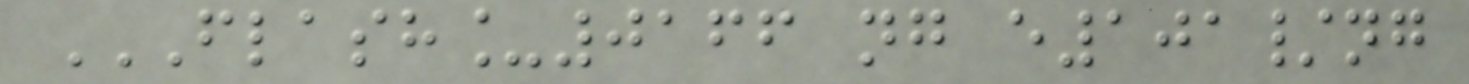FLASH_0166 NG E101/NG
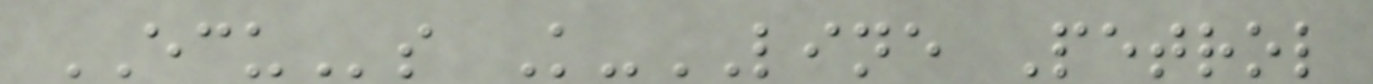ECUs K-LINE Petrol
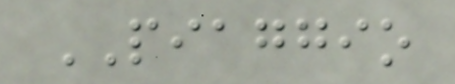PIAGGIO
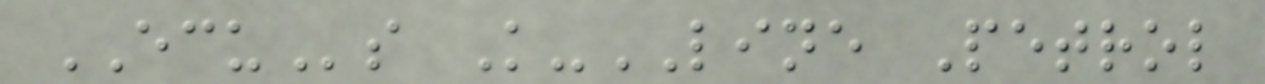ECUs K-LINE Petrol
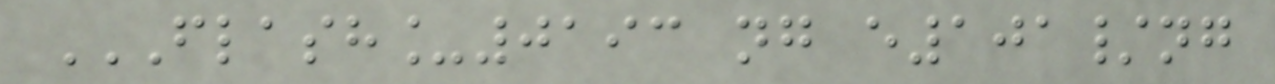FLASH_0193 NG E101/NG
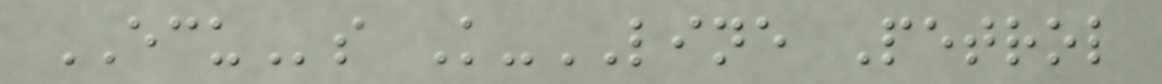ECUs K-LINE Petrol
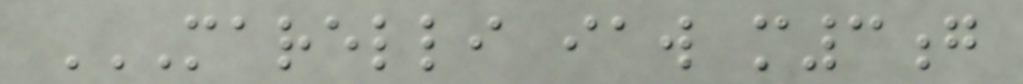MARELLI IAW M3G
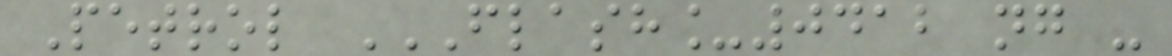Petrol FLASH_0412 NG -
